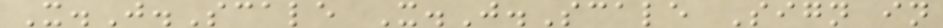X.J.Scale X.J.Scale Sign in
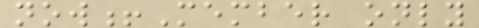now!Member only
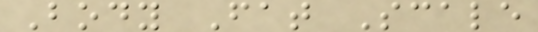Body Fat Scale
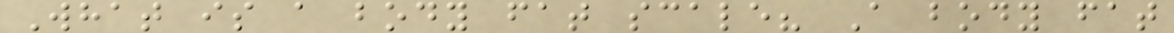What is a body fat scale? A body fat
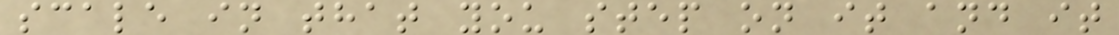scale in that you step on it and it
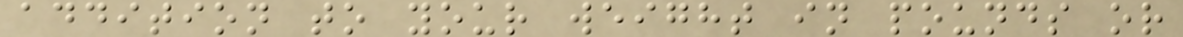addition to your weight in pounds or
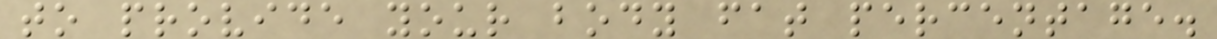to provide your body fat percentage.
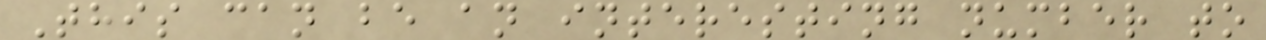This can be an interesting number to
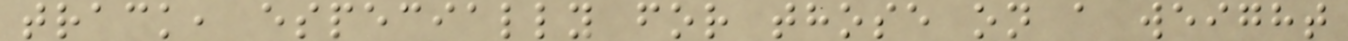track, especially for those on a weight
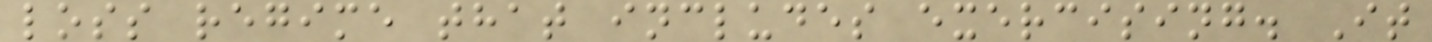loss regime that includes exercising. It
